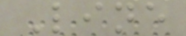Line
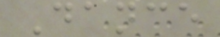Dance
